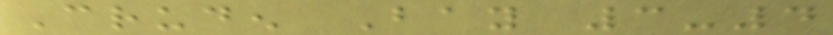Cruden Bay 3-4
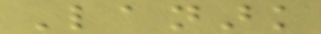Lanark
